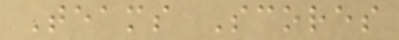Teams Scores
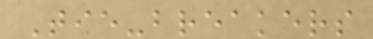Tie-breakers
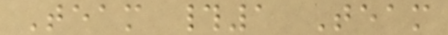Team #1 Team
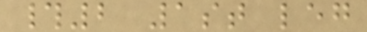#2 1st leg
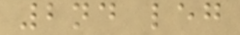2nd leg
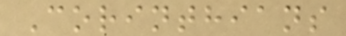Corinthians
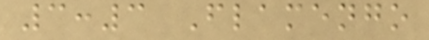3:3 Flamengo
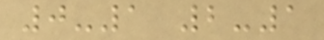0-1 2-1
